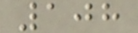108
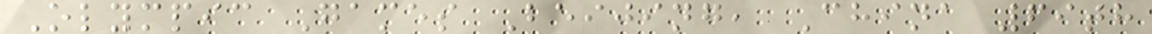Olympic Games Beijing, China 69th
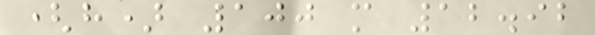(h) 100 m 12.92
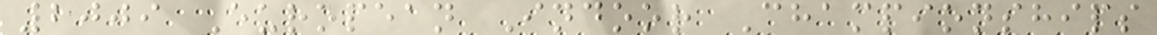2009 European Indoor Championships
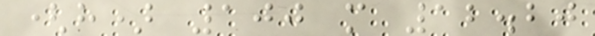(h) 100 m 12.20
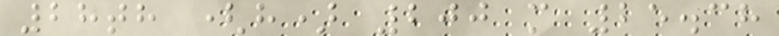28th (h) 200 m 25.38
